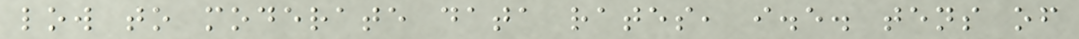low to moderate data rates, i.e. tens of
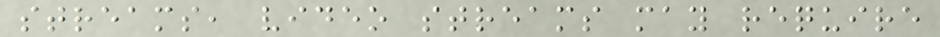streams, video streams may require
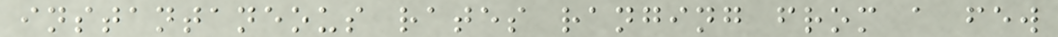instantaneous rates ranging from a few
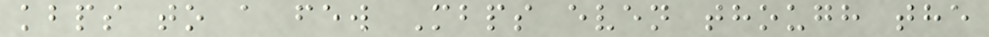kbps to a few Mbps even though the
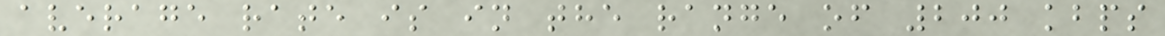average rate is in the range of 200 kbps
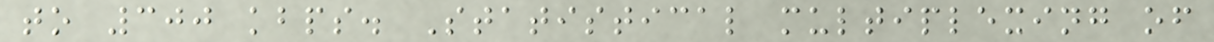to 300 kbps. Statistical multiplexing of
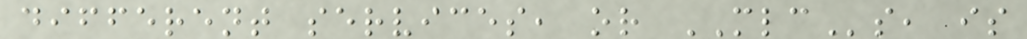different services, or MLCs, is
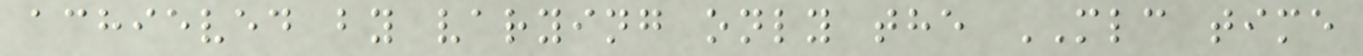achieved by varying only the MLC time
